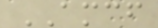AMCF
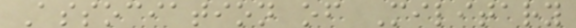Association of Military
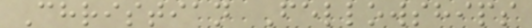Christian Fellowships
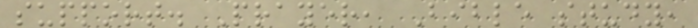support. Prayer, Bible study,
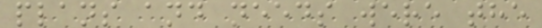plans and needs were the
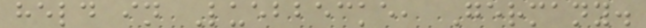held in Luebbecke, Germany.
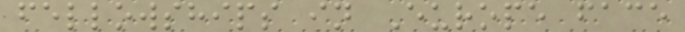fellowships in Europe face
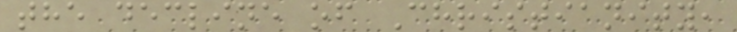the decline of Christianity,
